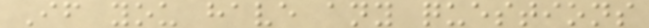If you have any questions
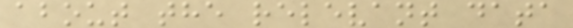about the relevant data
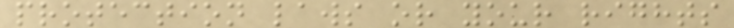protection laws or your rights
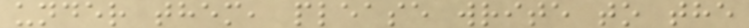under them, please write to the
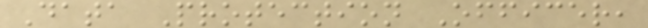Data Protection Officer,
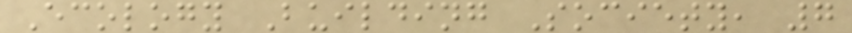Ecology Building Society, 7
